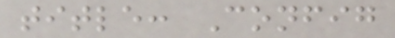title: Config
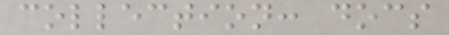collection: docs
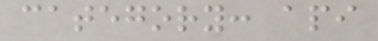category: api
